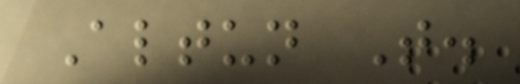Altun T.
